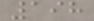198
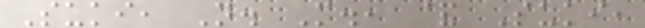Suki, N. M., & Suki,
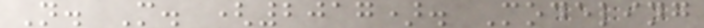N. M. (2017). Modeling
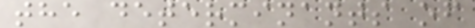the determinants of
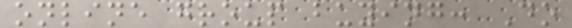online group buying: Do
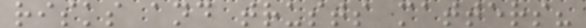risks and trusts matters?
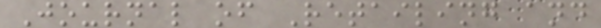Journal of Retailing and
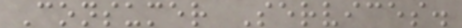Consumer Services.
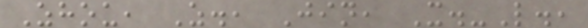Zhou, Z., Jin, X.-L.,
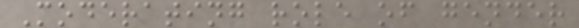Moderating role of gender
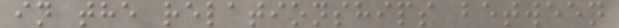in the relationships between
